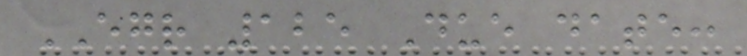EGR 125 Due date:
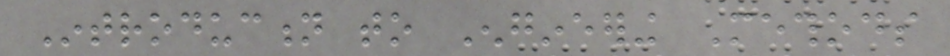Introduction to Engineering Methods
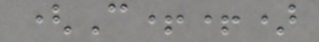(C++)
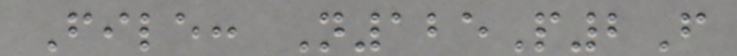File: N125P2F
